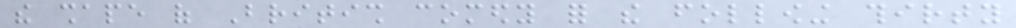the shape of British comedy for the following thirty
